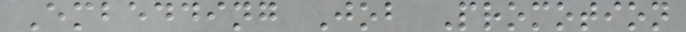Embedding Job Promotion
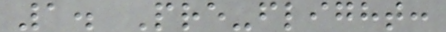1. Pre-flight:
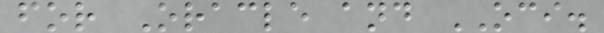for Oracle and OCI.
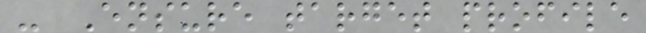- Ensure target profile
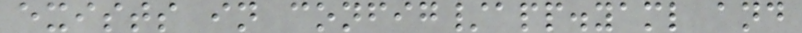exists in config/app.yaml and
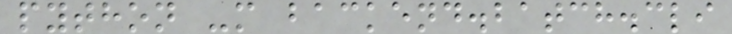python -m backend.batch.cli
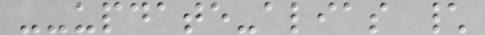--update-alias \
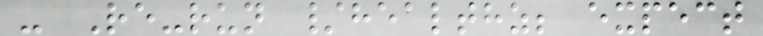- Re-run /healthz; expect
